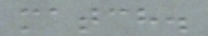match.
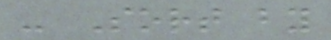- Sort by
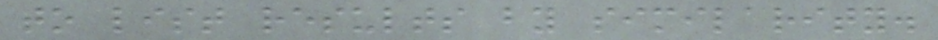to list results by similarity.
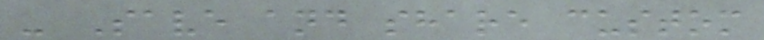- Save and share custom
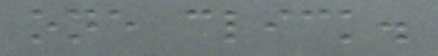one click.
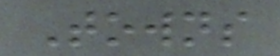Towns
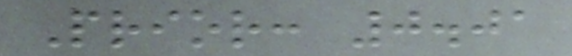Prior: 0.01
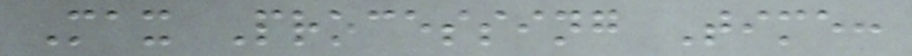Max Processing Time:
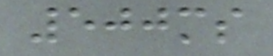500ms
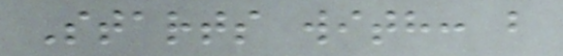Starts with: b
